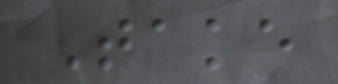Take
